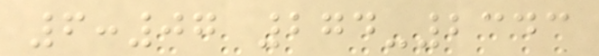6:07 274-2343
